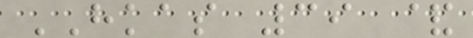HKAS 39 &
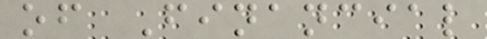of Financial
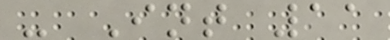- Int 11
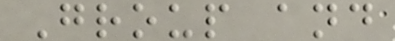Group and
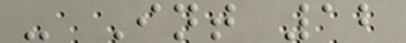- Int 12
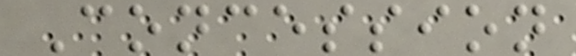Concession
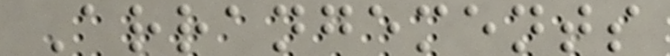Arrangements
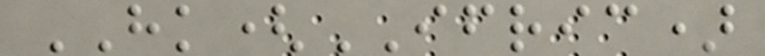HK(IFRIC)
